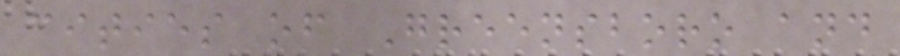cities of Greensboro and
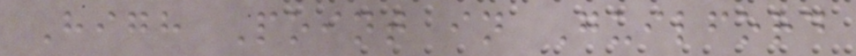High Point in Guilford
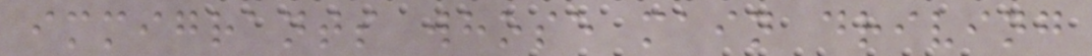immigrants whose main driving
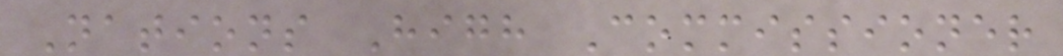Nations High Commissioner
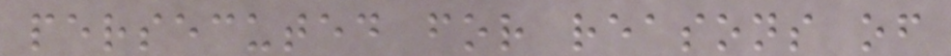persecuted for reasons of
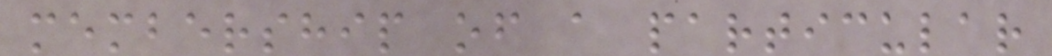membership of a particular
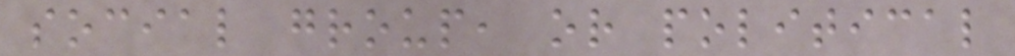social group, or political
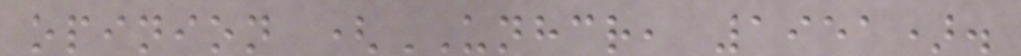opinion (UNHCR, 1951).
